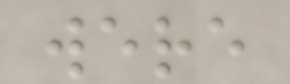were
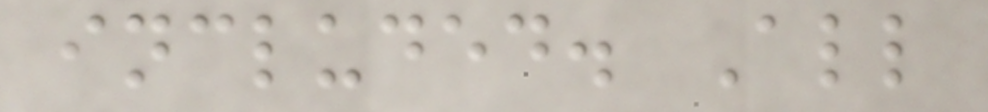included. All
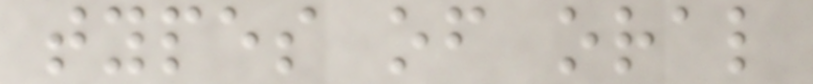types of oral
